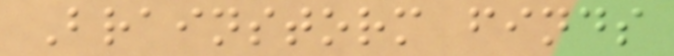Brainstorm finds
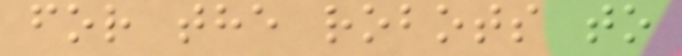for the robots to
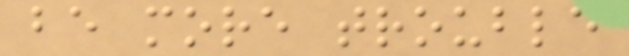be more trouble
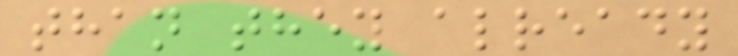than they already
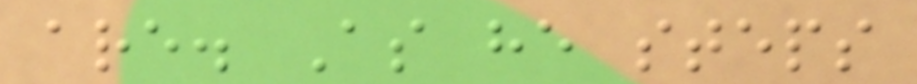are. As he steps
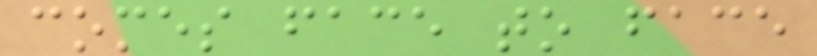comes face to face
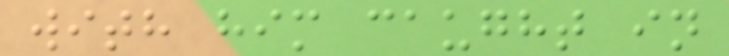with him caught in
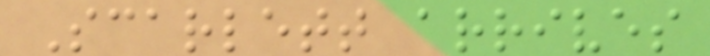Scarlett arrives
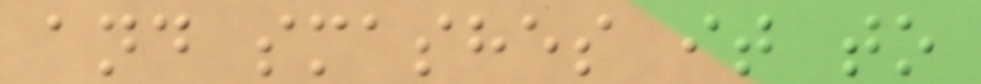and smashes it to
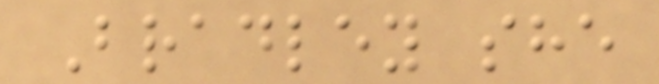Bradley she
